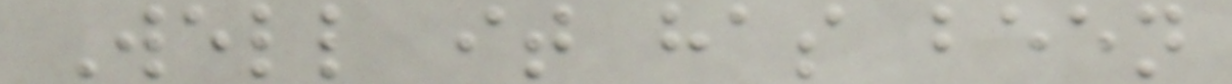Well it has been
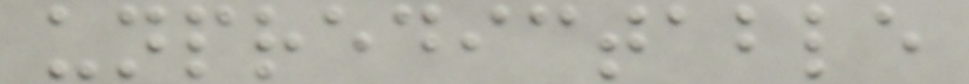unpredictable
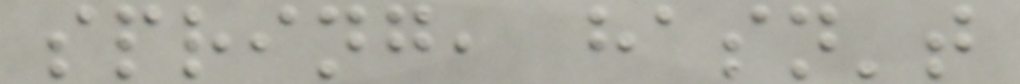spring, hasn't
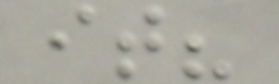it?
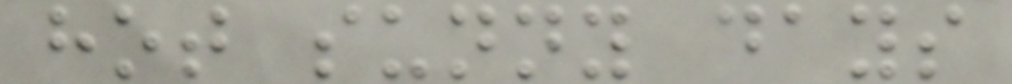hot sunny days
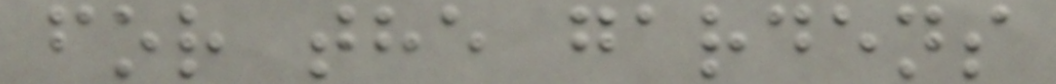for the gardens
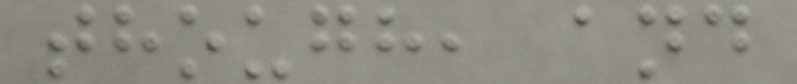though, and
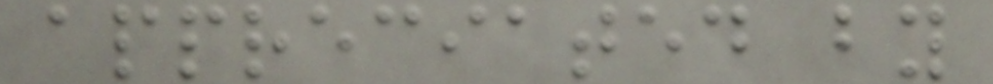appreciated by
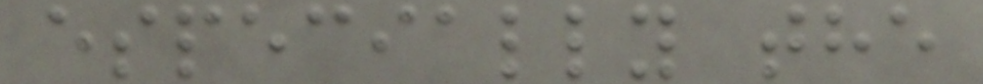especially the
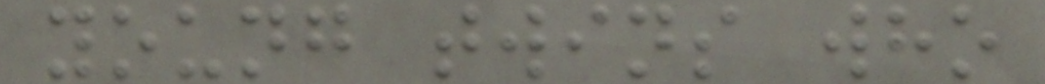young twins who
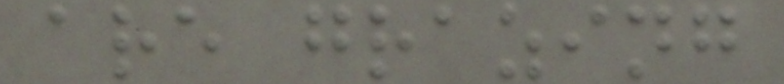are grazing
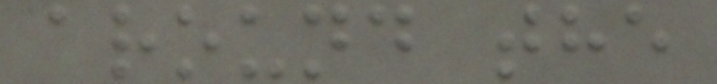around the
